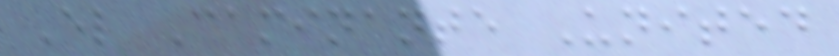El Caminante United
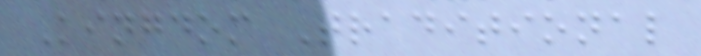Kingdom Traditional
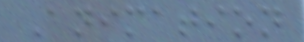Animation
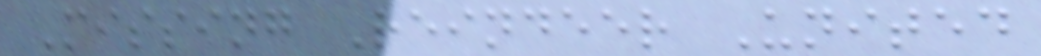Missing Reindeer United
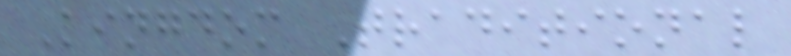Kingdom Traditional
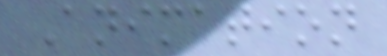Animation
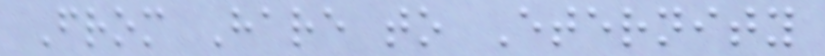From Hare to Eternity
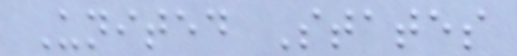United States
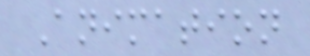Animation
